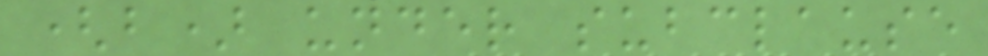(b) under subclause
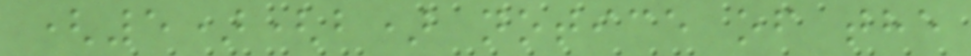(5)(b) notice of the
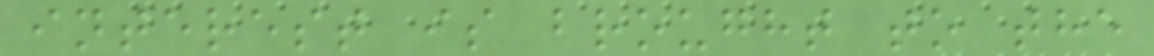interest is brought to the
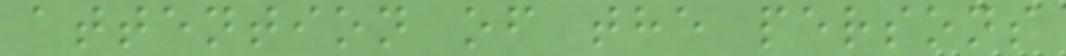attention of the persons
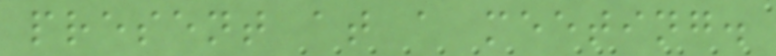present at a meeting.
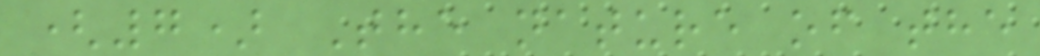(7) The nature of the
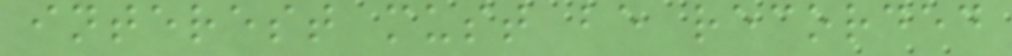interest must be recorded
